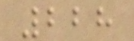228
